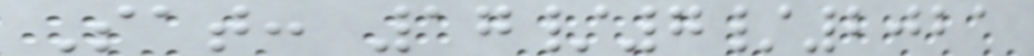Sat: 17/7/2021
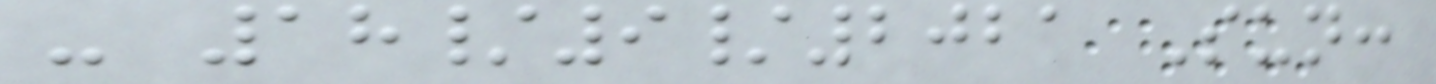- 18/9/2021 Sun:
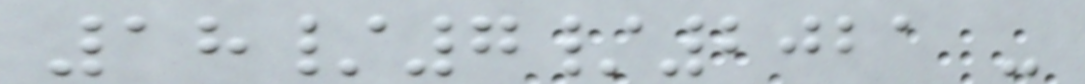18/7/2021 -
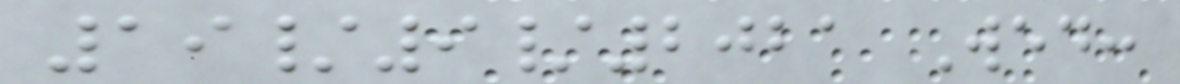19/9/2021 Wed:
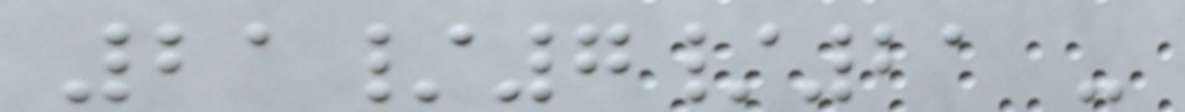21/7/21 -
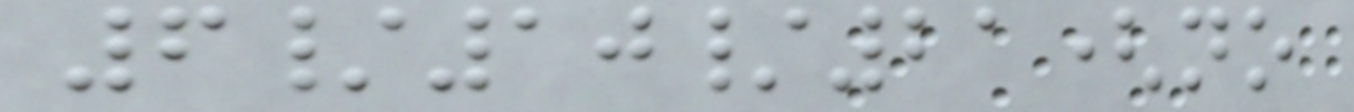6/10/21(no
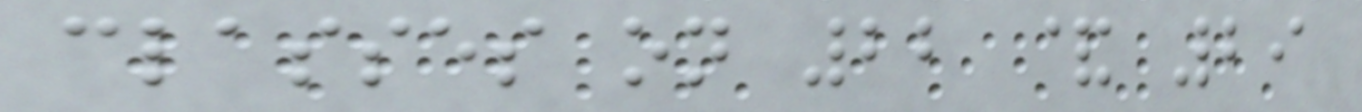classes on 22 & 29
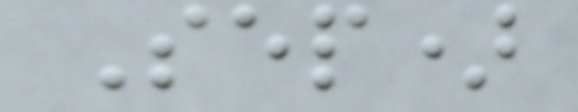Sep)
